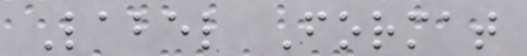Label Format
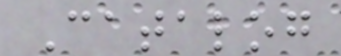Catalog
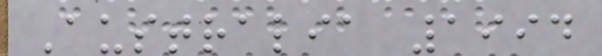Australia 1994
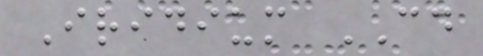Iridium CD
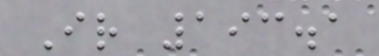Ir 193.1
